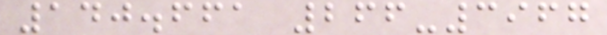140.661 266-3967
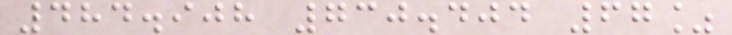484.908 730.404 67%
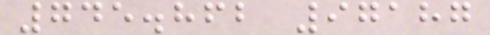745.862 97187
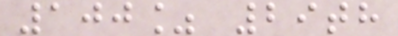100% 29th
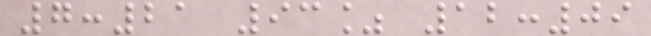7:21 93% 12:09
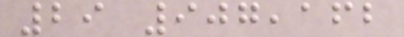29 907,162
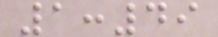1:49
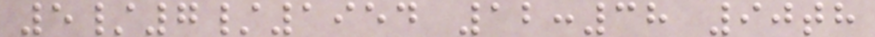5/7/1954 12:38 90th
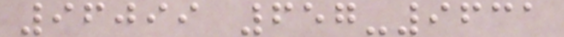96099 657-9631
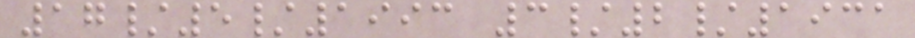17/5/1993 3/2/1931
